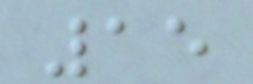15
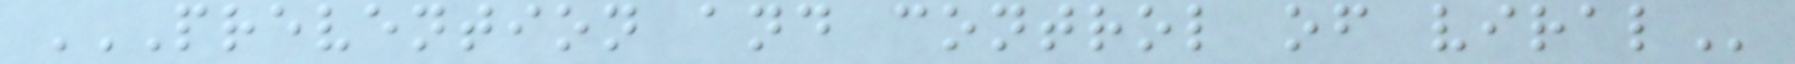PREVENTION AND CONTROL OF VIRAL
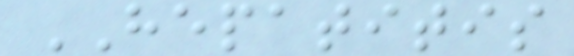HEPATITIS
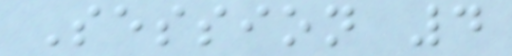Session 4
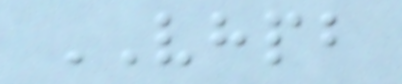VHPB
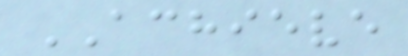ACHIEVE
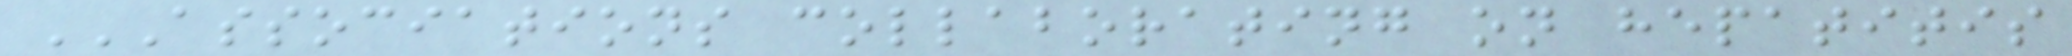ASSOCIATIONS COLLABORATING ON HEPATITIS
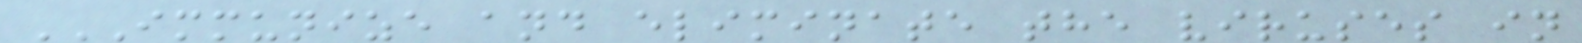IMMUNIZE AND ELIMINATE THE VIRUSES IN
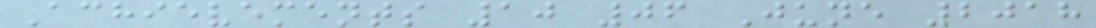Achievements 10 06 June 2018
